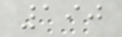190
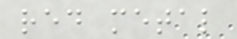red metal
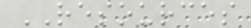RESOURCES
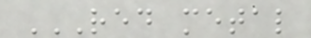RED METAL
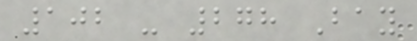102 - 278 Bay
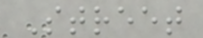Street
